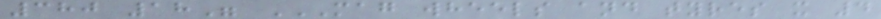380 18" MAG WHEELS AND TYRES X 4
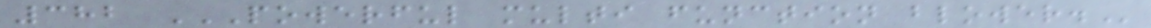382 POWERFUL MULTI FUNCTION BLOWER.
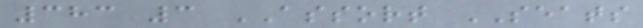383 3 ASSORT SEATS
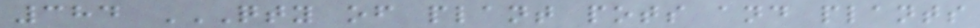384 QTY OF PLANT POTS AND PLANTS
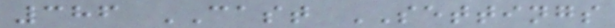386 CAST SETTINGS
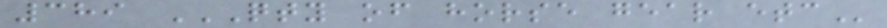389 QTY OF HORSE GEAR ETC
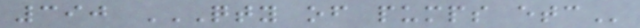390 QTY OF PUMPS ETC
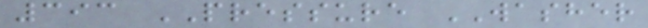393 PRESSURE WASHER
